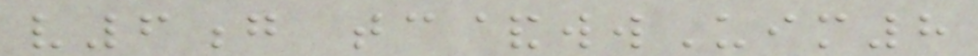v6g tc&wwUim8
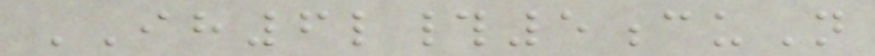IH6l#5cuN
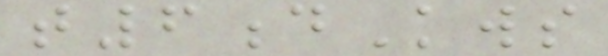t6dKws
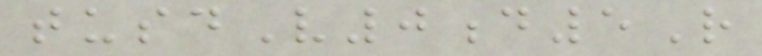tusdV0d5R
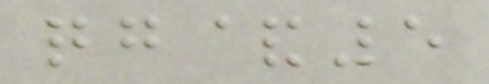qg&5
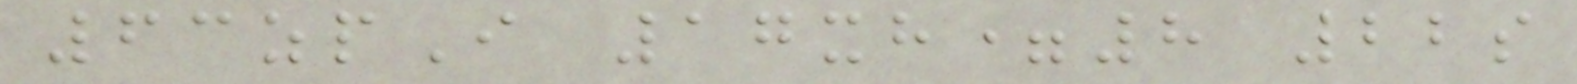63zpI 17xh=8 22s
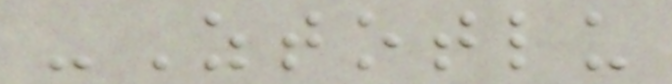-Ztotlu
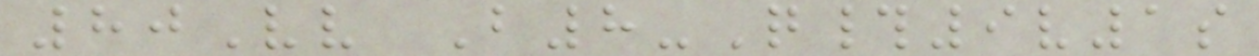80Vv B8-Q#9v1s
